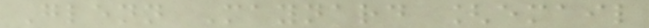Glenn Maynard [email
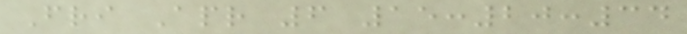Fri Apr 6 15:20:34
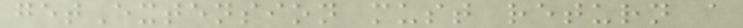getExtension must return a
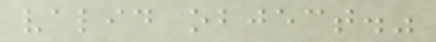valid object."
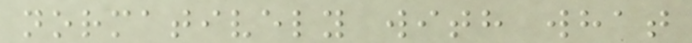normatively with what
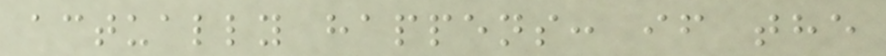actually happens: if the
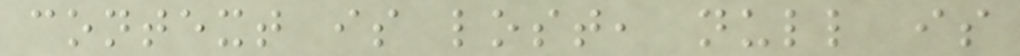context is lost, null is
